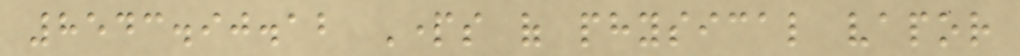8543.90.12 Parts of physical vapor
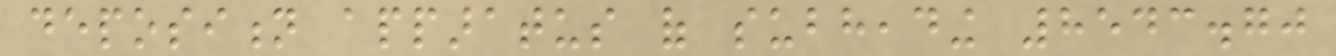deposition apparatus of subheading 8543.70
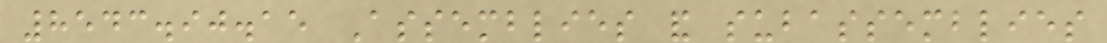8543.90.15 Assemblies and subassemblies
